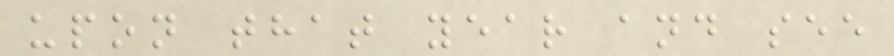upon that year and see
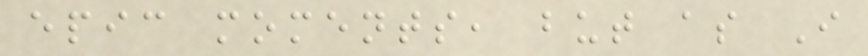epic moments, but as I
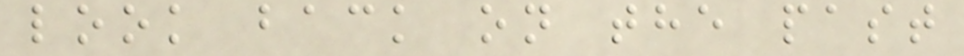look back on the past
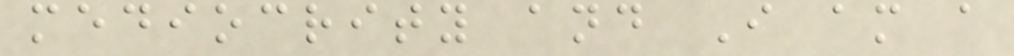mediocrity and I am a
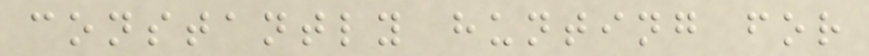constantly hunting for
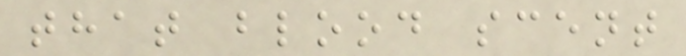that blood scent
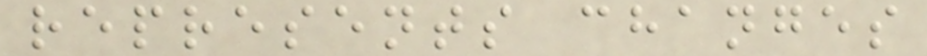represents changes
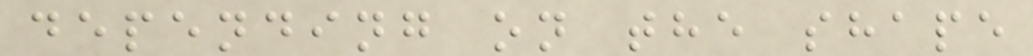depending on the shape
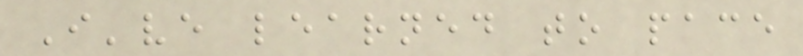I've learned to pace
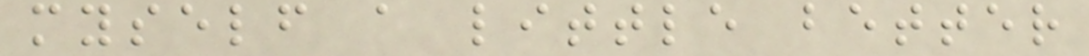myself a little better
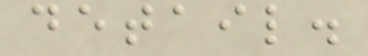detail.
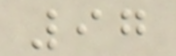97
